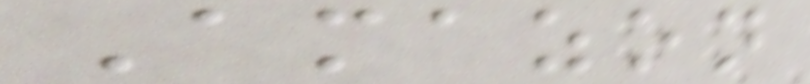Amazon
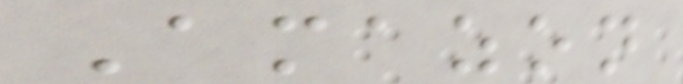Amazon
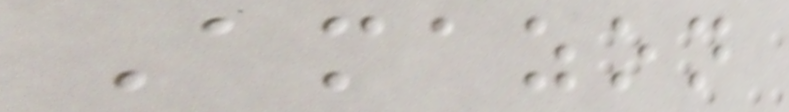Amazon
